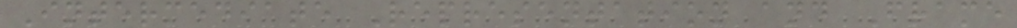Intermediate Representation and Frame
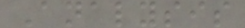Analysis
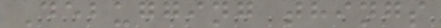Debugging things
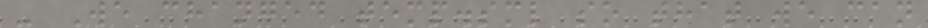- We changed temp.sml so that we can
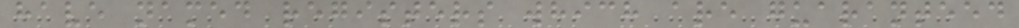have named registers which are guaranteed
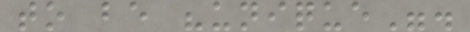to be "unique".
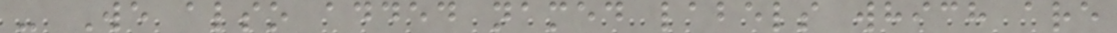- We also added named labels which are
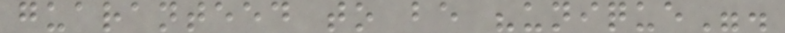guaranteed to be "unique".
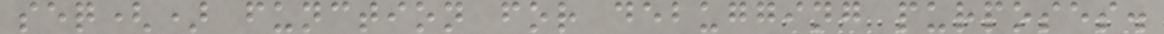seq() function for debugging purposes.
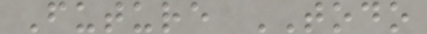Future TODO
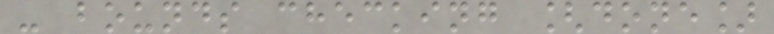- bounds checking [done]
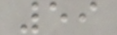59
